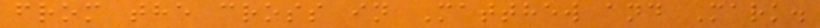from the cross in Matthew and Mark.
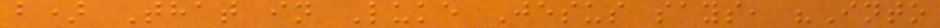b) That in Luke Jesus says, "Into
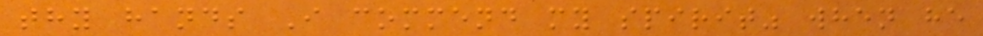thy hands I commend my spirit" when he
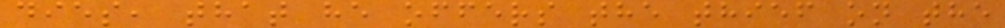dies, that he offers the thief on the
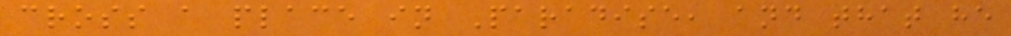cross a place in Paradise, and that he
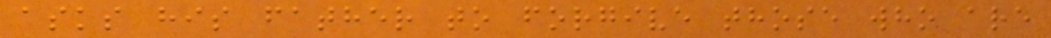asks his father to forgive those who are
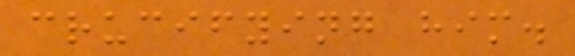crucifying him.
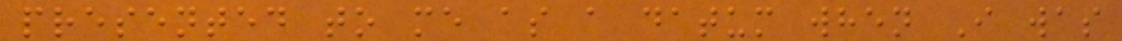presented to me as a datum when I was
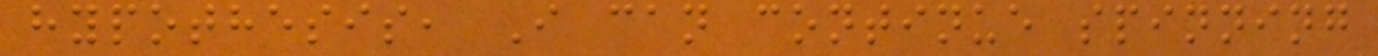hypothesis, I can continue spinning
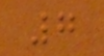7
